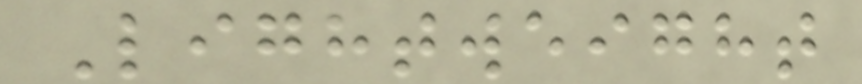Lightweight
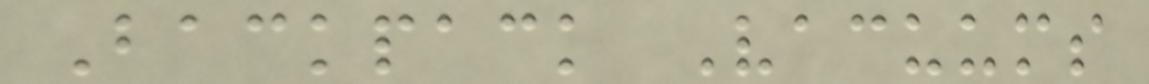Backpack Vacuums
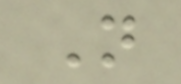N
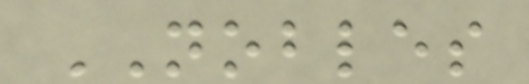NOBLES
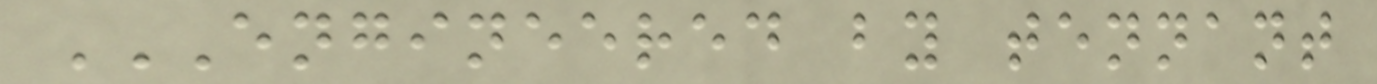ENGINEERED BY TENNANT
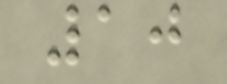10
